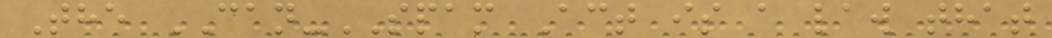The CAN-SPAM Act is a law that
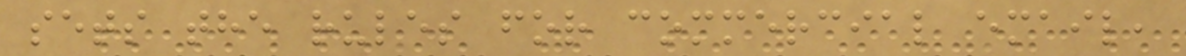sets the rules for commercial email,
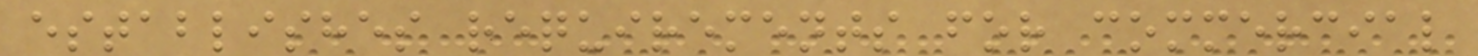establishes requirements for commercial
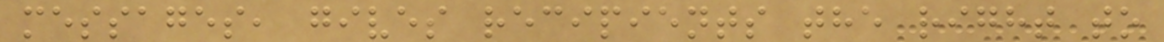messages, gives recipients the right to
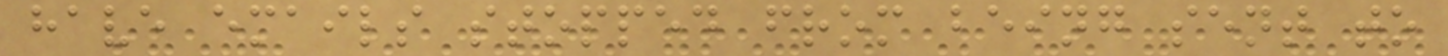have emails stopped from being sent to
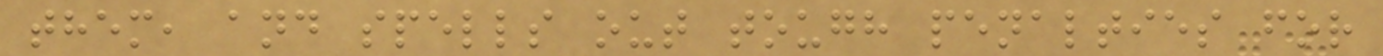them, and spells out tough penalties for
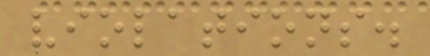violations.
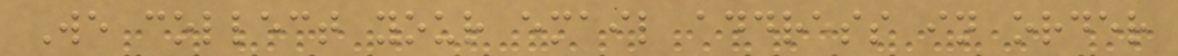We collect your email address in order
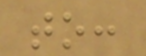to:
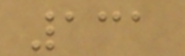131
